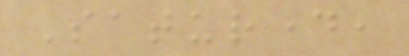Saturday,
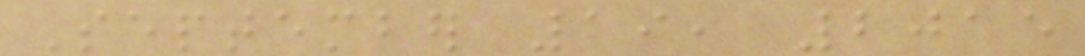September 19, 2015
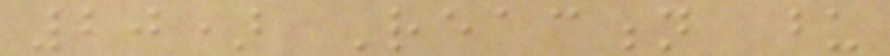20) Reaction upon
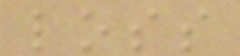loss
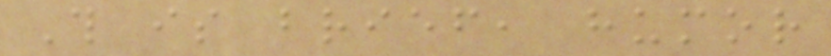This is brief, humor
